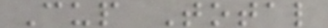Cup Total
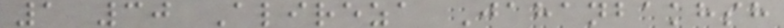1 30 Alireza Jahanbakhsh
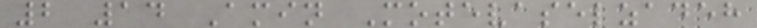2 14 Amin Motevaselzadeh
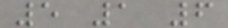5 1 6
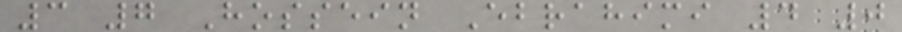3 7 Hossein Ebrahimi 4 0
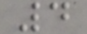4
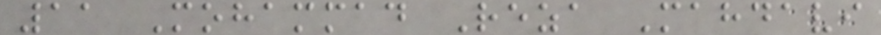11 Mohammad Reza Mahdavi
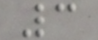3
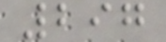297
